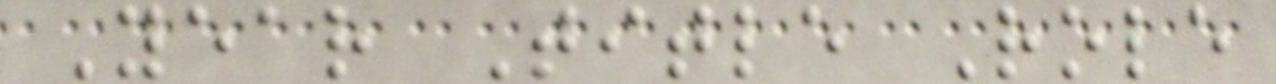Year Title Role
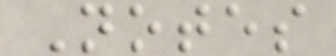Notes
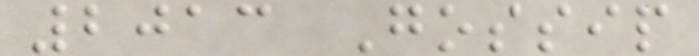2013 Gossip
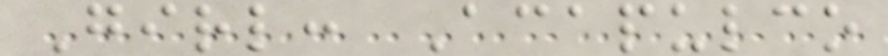Girl: Acapulco
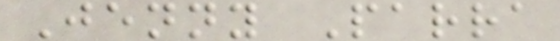Jenny Parra
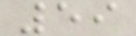59
